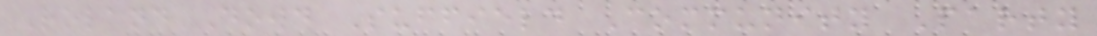Roland Dowd Suffield Community Party
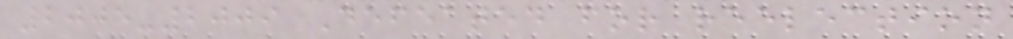2005-2009 Defeated for reelection
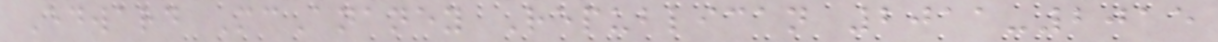Edward McAnaney Republican 2011-2015
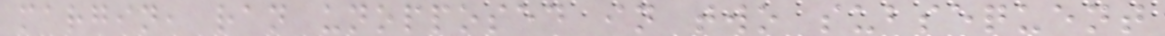margin, ran unopposed in two subsequent
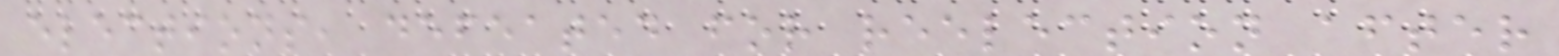elections, defeated for reelection after
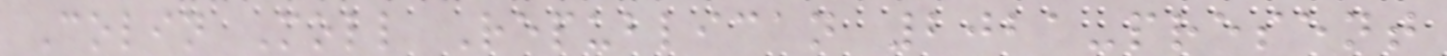Colin Moll Republican 2021-present
